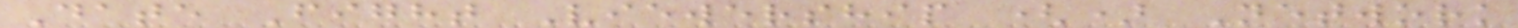Date Fight Viewership () Network
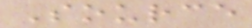Source
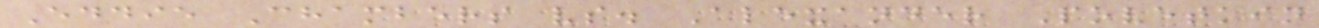Eddie Chambers vs. Alexander Povetkin
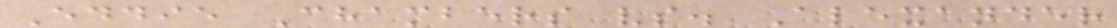Eddie Chambers vs. Alexander
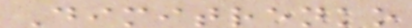Dimitrenko
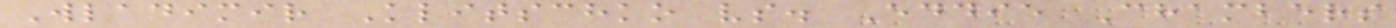Wladimir Klitschko vs. Eddie Chambers
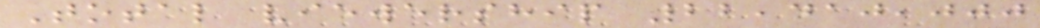Total viewership 22,410,000
